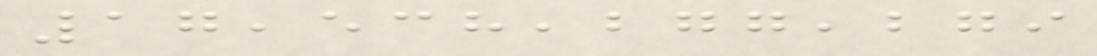17,538,277,279
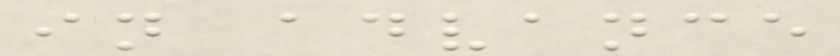in advance
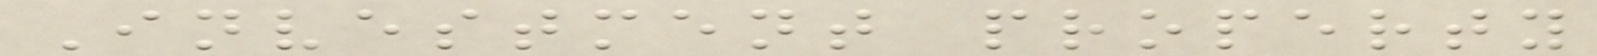Investment property
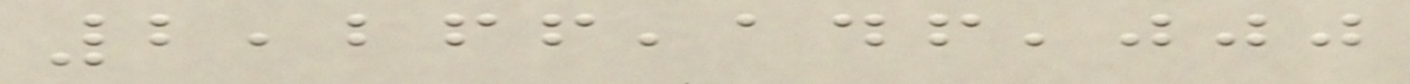2,266,146,000
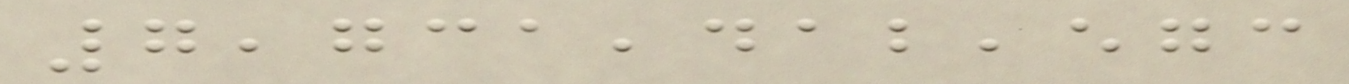7,731,412,573
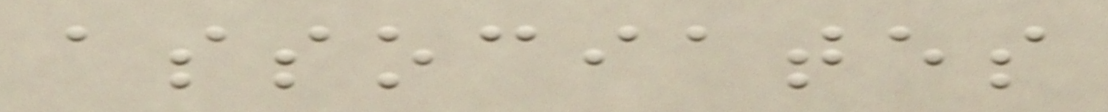associates
